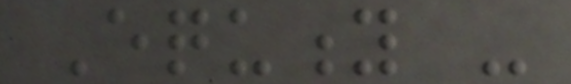Equity -
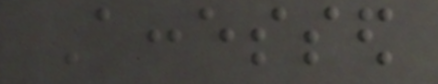Accessed
